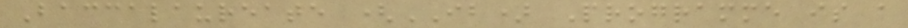Baccalaureate (IB) Programme is a
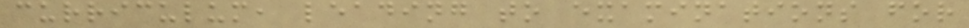curriculum, leading to examinations for
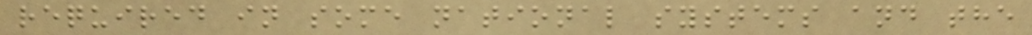required in some national systems and the
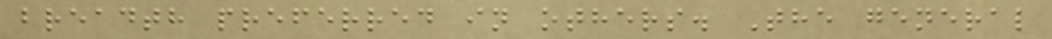breadth preferred in others. The general
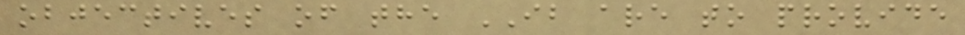objectives of the IB are to provide
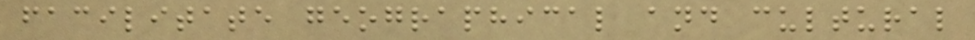facilitate geographical and cultural
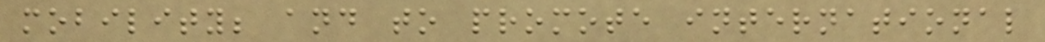mobility; and to promote international
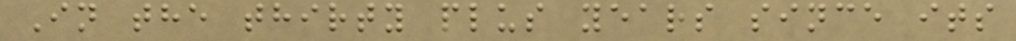In the thirty plus years since its
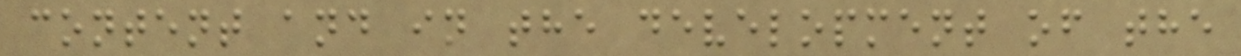content and in the development of the
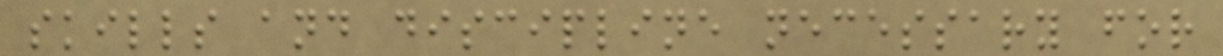skills and discipline necessary for
